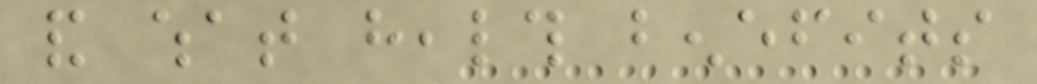and what health benefits
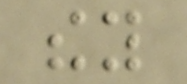they
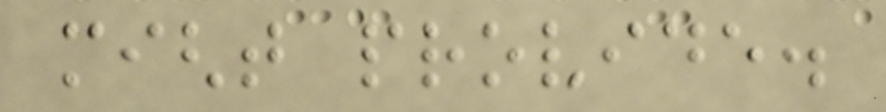might provide.
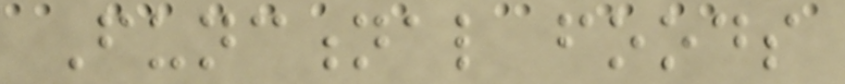Functional foods
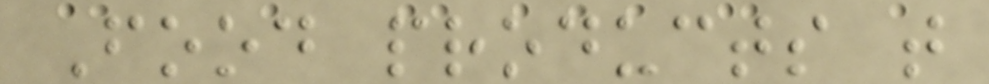Food products that
